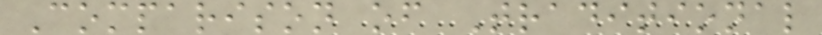Comparison of Traditional
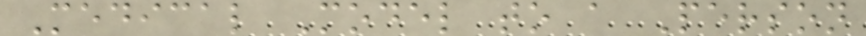Medical Model to a Person
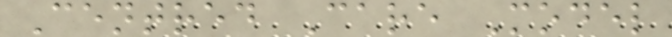Centred Care Model
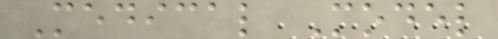Medical Model
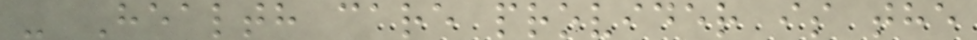- Health care provider is the
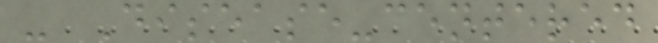- Disease-centered
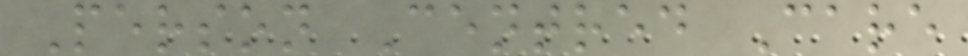Person Centred Care
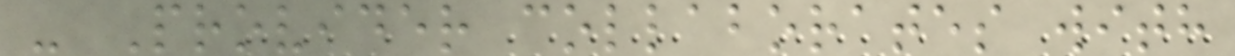- Provider collaborates with
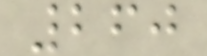260
